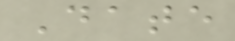Date
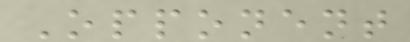Opponent
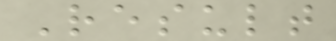Result
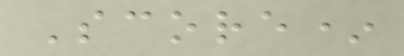Score*
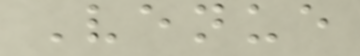Venue
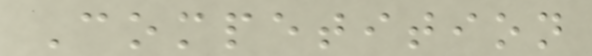Competition
